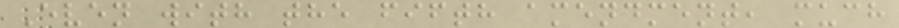Even with the fifth amendment, much
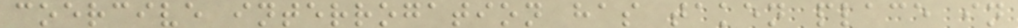coercive interrogation has taken place in
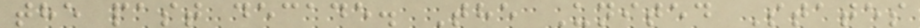the past decade. The United States
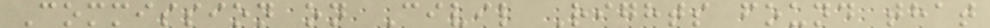Commission on Civil Rights found that
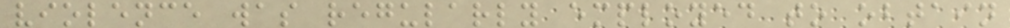violence was regularly employed to obtain
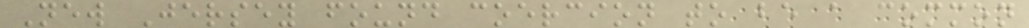New Jersey found coercion to be a common
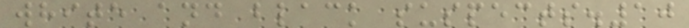white and black suspects.10
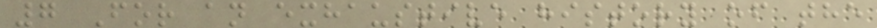7 For an exhaustive history of the
